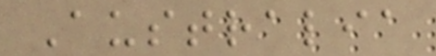Australia
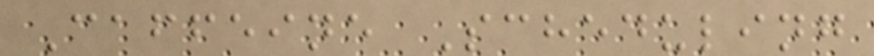Caffeine Scheduling
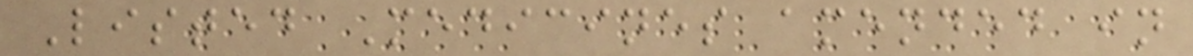Listed Medicines amended in
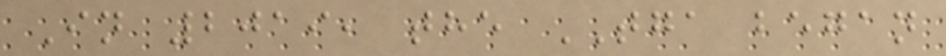In 2019, the TGA began
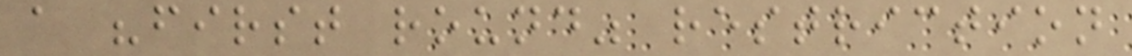a "first round" restriction
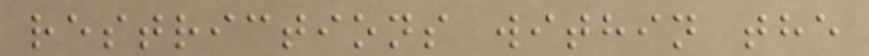restrictions within the
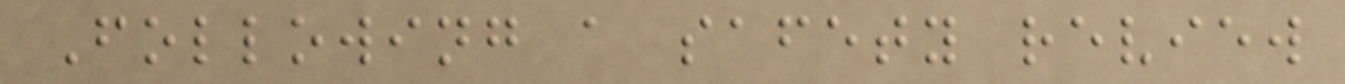Following a safety review
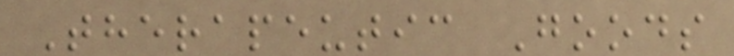Therapeutic Goods
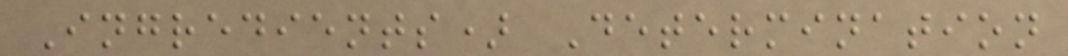Ingredients) Determination
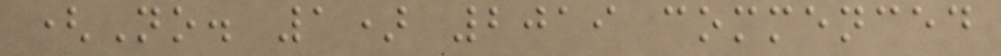(No. 1) 2019 commenced
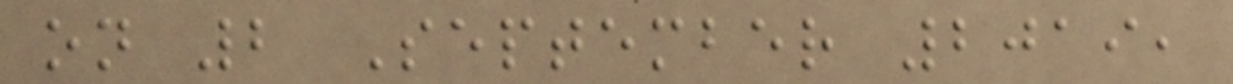on 2 September 2019,
